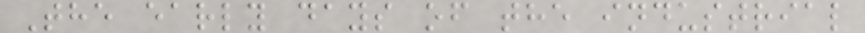The early days of the industrial
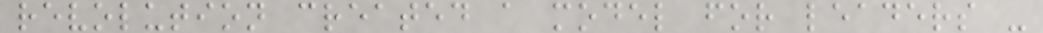revolution created a model for leaders -
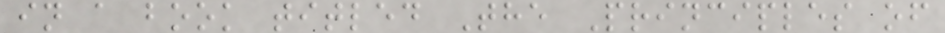in a book titled The Principles of
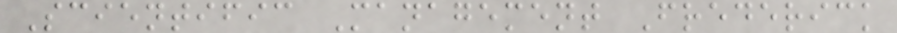Scientific Management Frederick
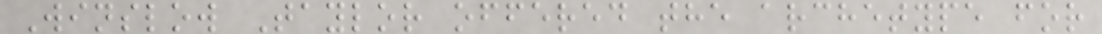Winslow Taylor offered the archetype for
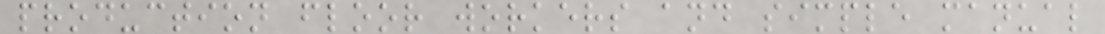production floor workers and simple manual
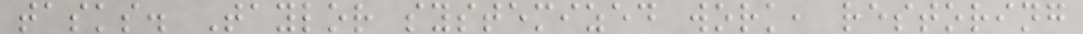tasks. Taylor systemized work, restoring
